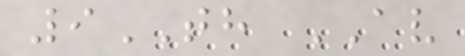9TH AV
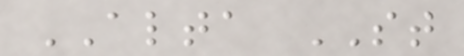ALTA ST
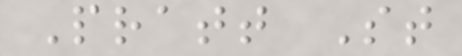Pratt St
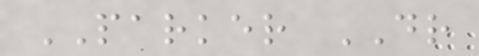PARKER DR
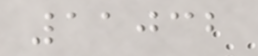11032
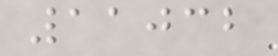11032
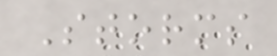Storms
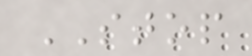STOP
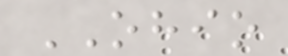OHIO
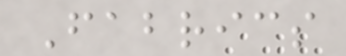Fabrics
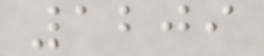1209
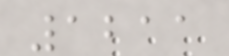1211
